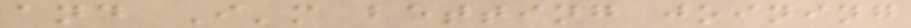and I'm betting joining
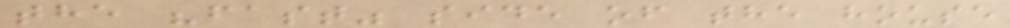the "fast" side of the house
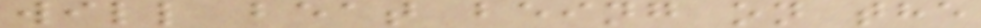will beat being on the
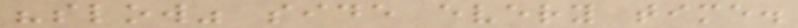"slow" side every time.
